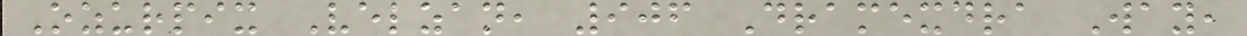Ozurpix Velzan, 906 Dramexdra Way,
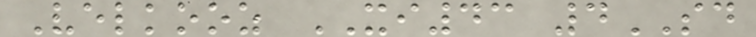Velkooz XI43 4SD
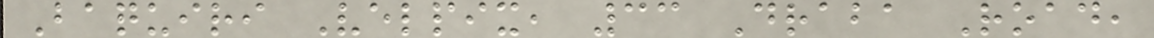Baquiri Velpix, 33 Draba Road,
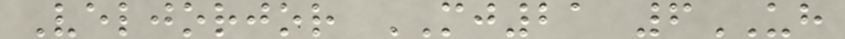Veljorjor MJ21 6UH
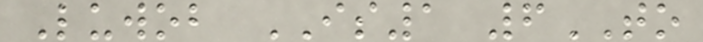Luwob IS1 6TO
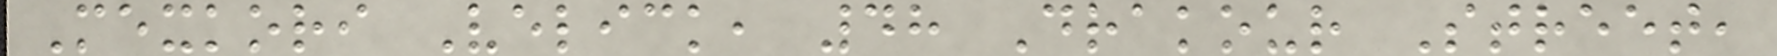Mexkori Velick, 48 Drakour Street,
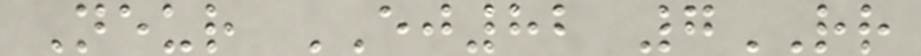Neur EJ82 7RR
